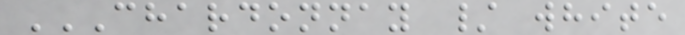CHARDONNAY / WHITE
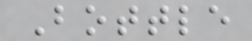Bottle
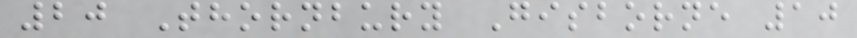20 Thornbury Gisborne 10
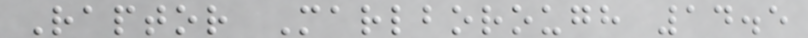Raptor Marlborough 14.5
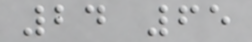24 65
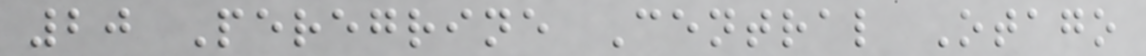20 Peregrine Central Otago
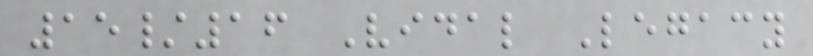15/16 Vidal Legacy
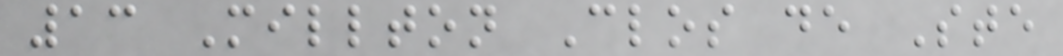13 Millton Clos de Ste
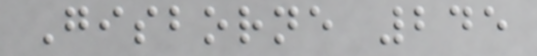Gisborne 245
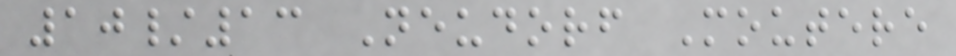10/13 Neudorf Moutere
